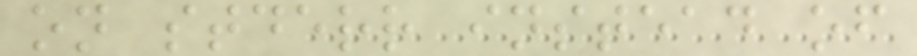on stderr instead of
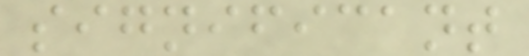significant
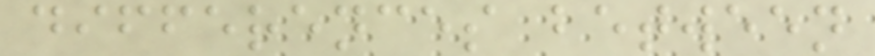differences between
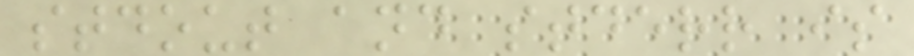stdout and stderr is
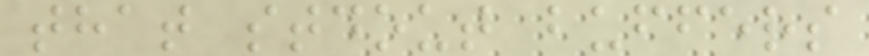that stdout buffers
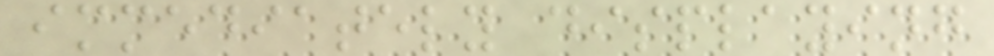immediately displaying
